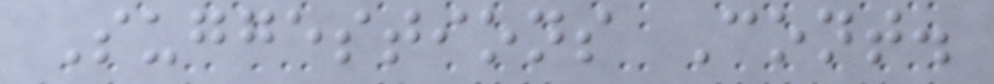Suggestions Cont.
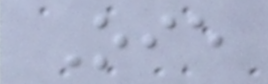Oie
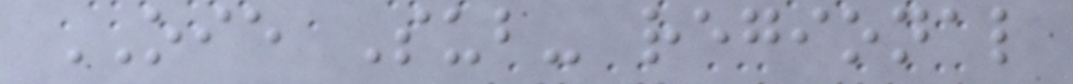OIE Sub- regional
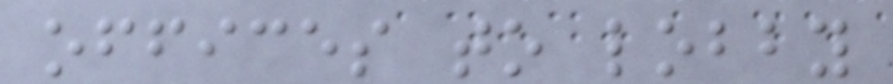offices to lobby
